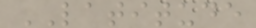LATITUDE
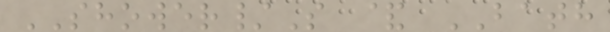SHOWER/S & BATH
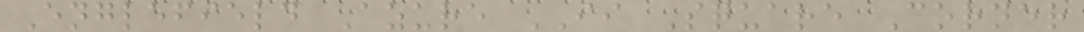Englefield Azure II Square Corner
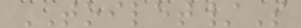TOILET/S
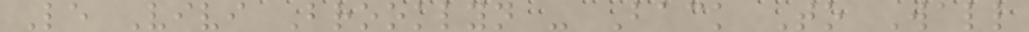Le Vivi Brooklyn - Back To Wall
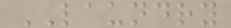LAUNDRY
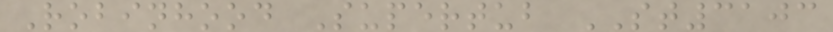Robinhood Supertub ST3103
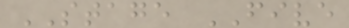STAGE FIVE
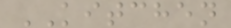KITCHEN
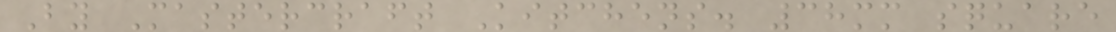By Mastercraft Kitchens. 38mm square
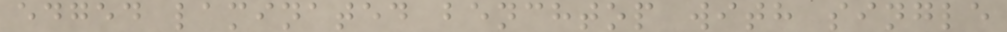edged laminated benchtop with single
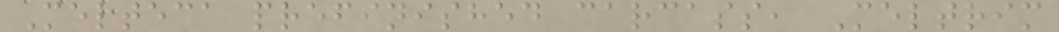Melteca prefinished carcass, Meltrim
